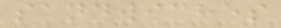sandwiches
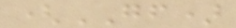(GF)
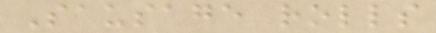Sausage rolls
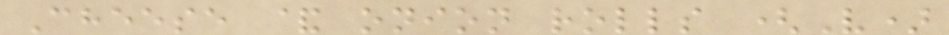Cheese & onion rolls (V)
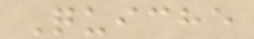Quiche
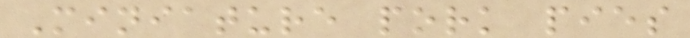Miniature pork pies
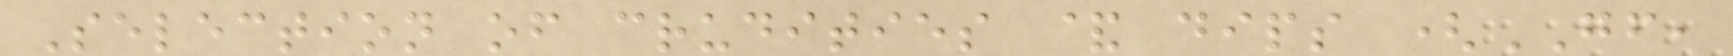Selection of crudities & dips (GF,
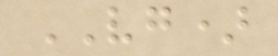VG)
